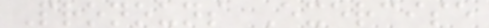Pronouns Exercise
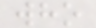who
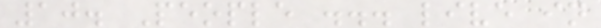10. People ... live in
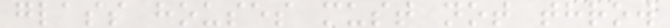glass houses must not throw
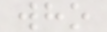who
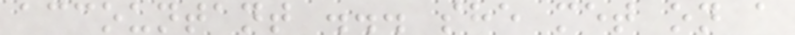accountant ... she met on a
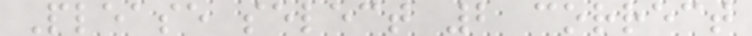Please select 2 correct
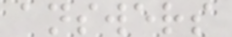answers
